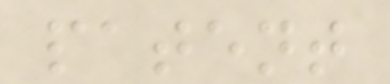patent
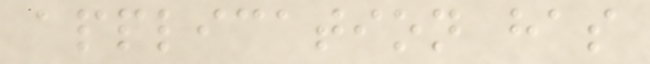application has
